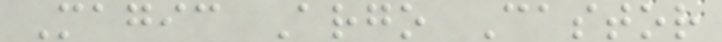Magic Argo Castor
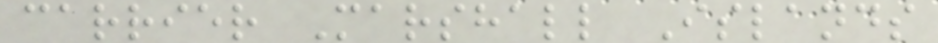carrier Marshall Islands
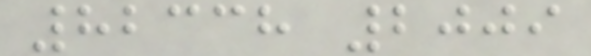82338 2009
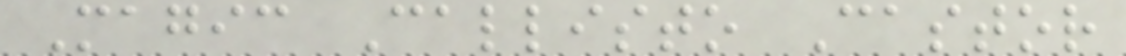Magic Callisto Castor
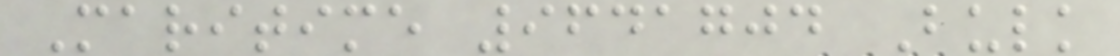Maritime 9641704 Bulk
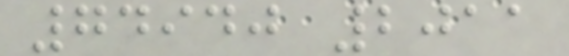74940 2011
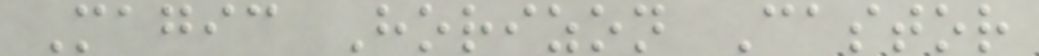Magic Horizon Castor
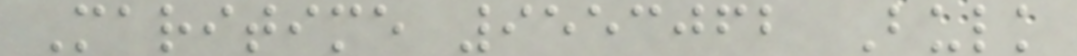Maritime 9553062 Bulk
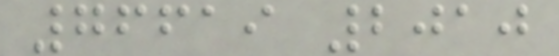76619 2010
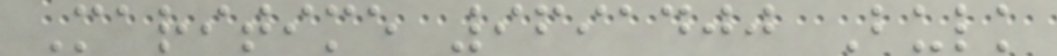Maritime 9691400 Bulk
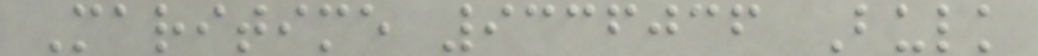Maritime 9336036 Bulk
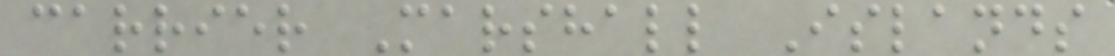carrier Marshall Islands
